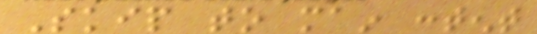Skip to main content
